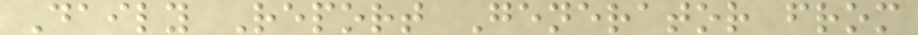Daily Report Generator from
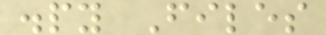.py Files
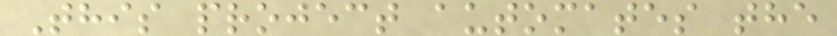This project automates the
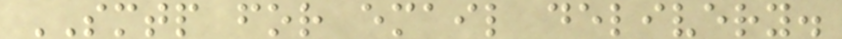SMTP for email delivery.
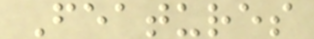Features
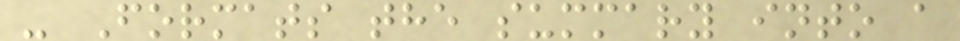- Formats the summary into a
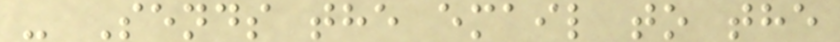- Sends the email to the
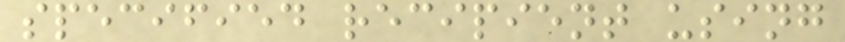specified recipient using
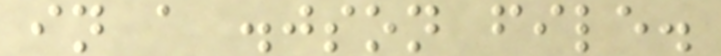in a .json file.
